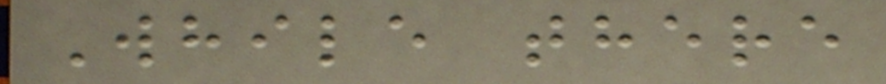While there
